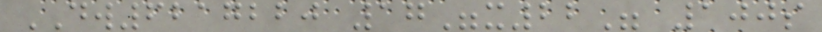DW6217220 17"x22" 100s
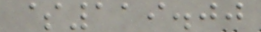$119.00
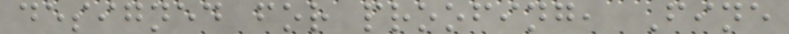designed for proofing, Fine
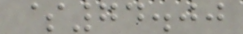$74.00
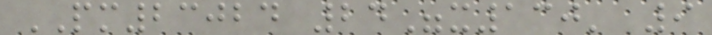PM23024 24"x130' 9
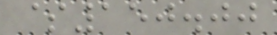$150.00
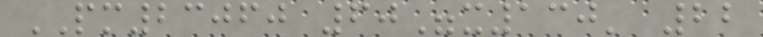PM23060 60"x130' 22
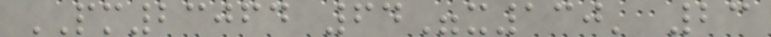PM23064 64"x130' 23
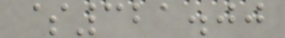$321.00
